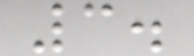3.
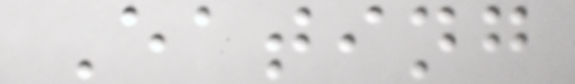Eating
